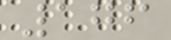176
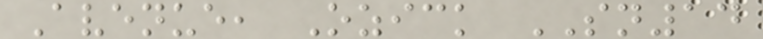Avenue, Ozick SN14
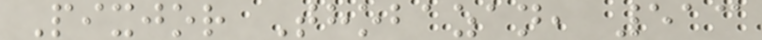Pixjor Thobazan, 513
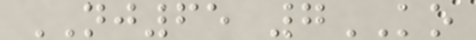NJ65 7KO
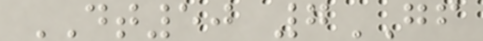DT50 7GF
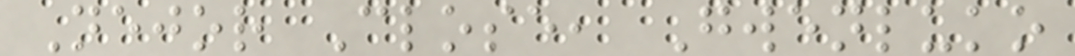Nejor Close, Gwenluko
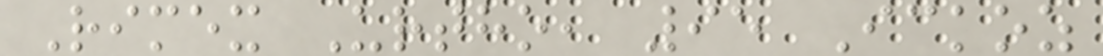Rimex Urtho, 95 Ickoz
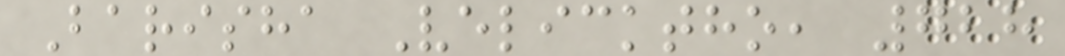Barisha Velicktho, 728
